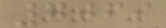7069
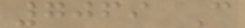7069 C
